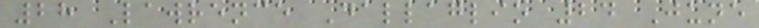28 Lawrence Dallaglio 24 June
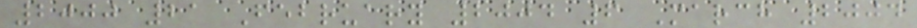2000 21 February 2004 6 March 2004
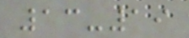13-19
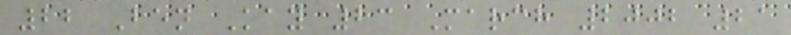22 Ben Kay 23 March 2002 21
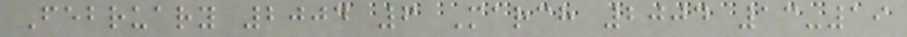February 2004 6 March 2004 13-19
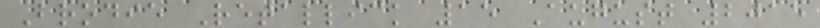Brodie Retallick 15 August 2015
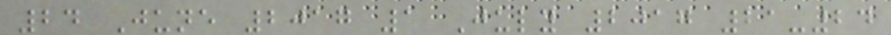24 June 2017 1 July 2017 21-24
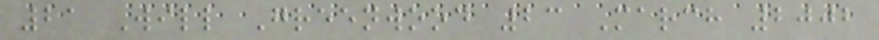21 Will Greenwood 23 March 2002
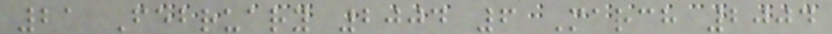21 February 2004 6 March 2004
